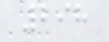298
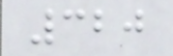320
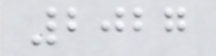2027
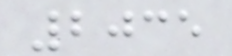2035
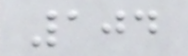104
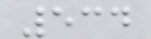534
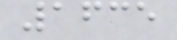1635
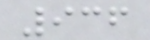936
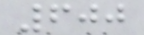600
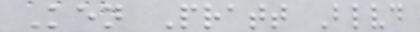Ken Pratt Blvd
